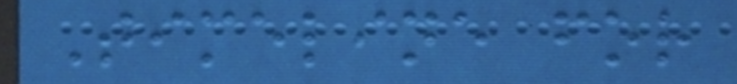Timeline for
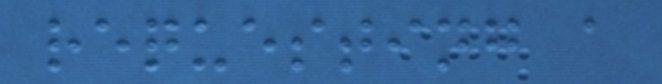requesting a
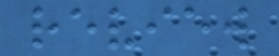review
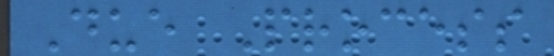Due Process
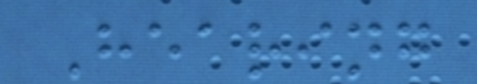Hearing
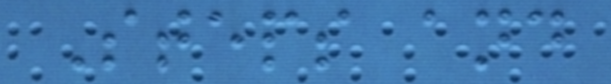Steps and
